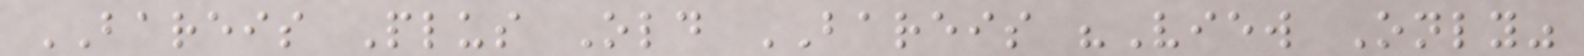BAREIS Plus Old BAREIS "View Only"
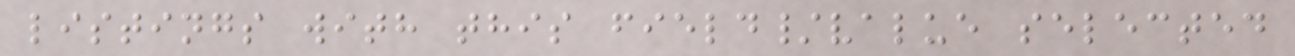listings with this field/value selected
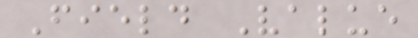Field Value
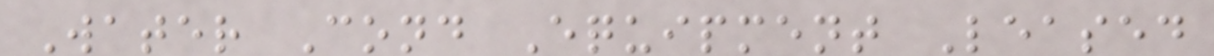Water Cond Equipment Leased
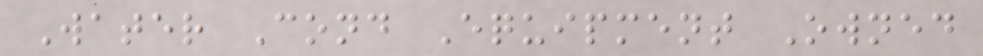Water Cond Equipment Owned
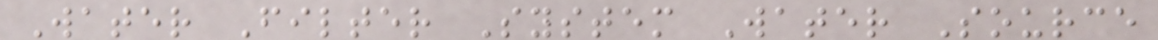Water Filter System Water Source
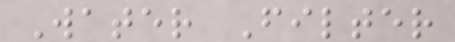Water Filter
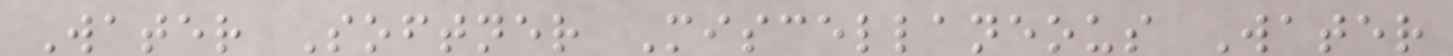Water Softner Miscellaneous Water
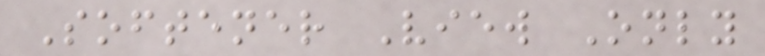Softener View Only
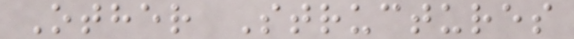Other Structures
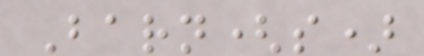Barn(s)
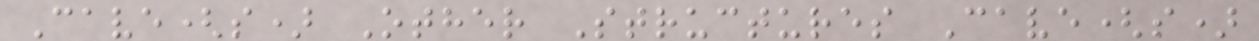Cave(s) Other Structures Cave(s)
